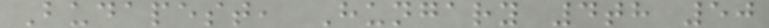Budapest, Hungary 4th 50
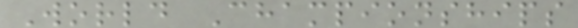World Championships
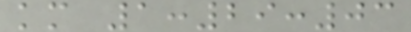km 1:29:03
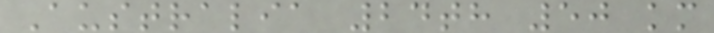Australia 24th 50 km
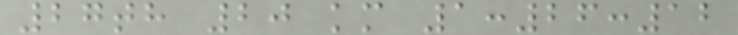27th 20 km 1:26:12
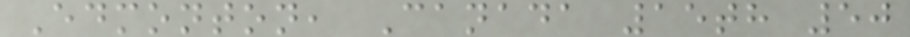Edmonton, Canada 15th 50
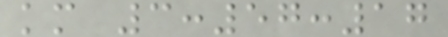km 3:57:17
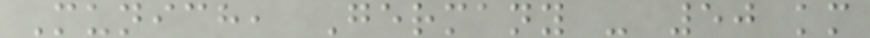Munich, Germany - 50 km
